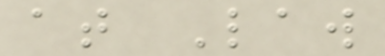at Law
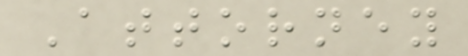Attorney
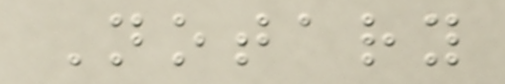Notary
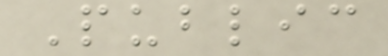Public
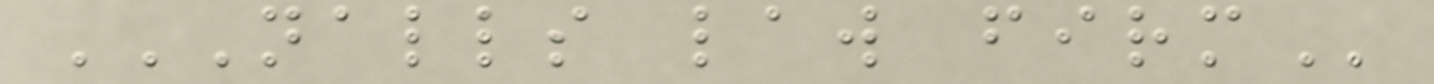NALLS LAW FIRM
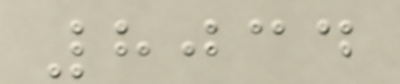8034
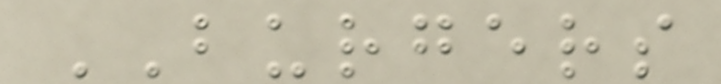BURGERS
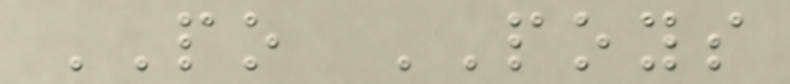PO POYS
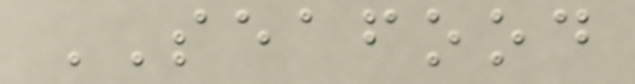SEAFOOD
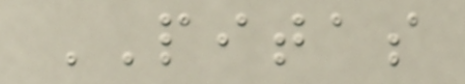PITAS
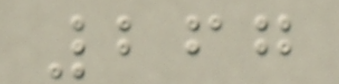267
